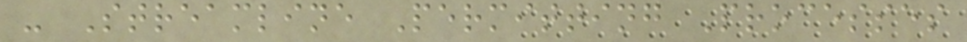- Streamline Permitting Processes
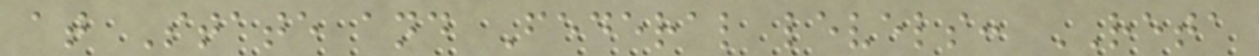at State and Federal levels: RETA
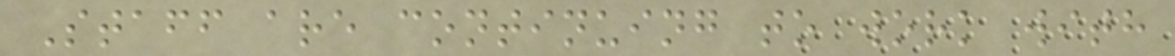Staff are continuing to work with
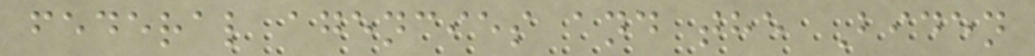federal agencies and the Biden
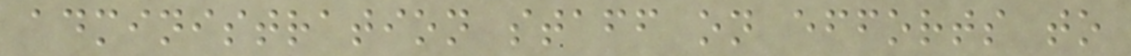administration staff on efforts to
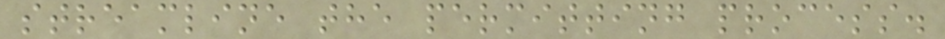streamline the permitting process.
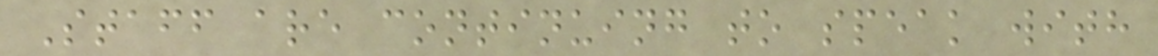Staff are continuing to speak with
